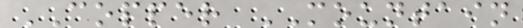COPPER MOUNTAIN
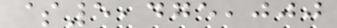$5,475,000
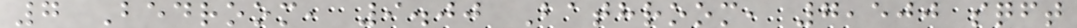7 Bedroom, 9.00 Bathroom, 7,500 sqft
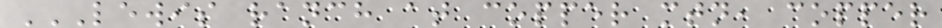LEWIS RANCH AT COPPER MTN, COPPER
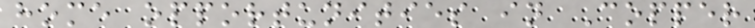home opportunities in Copper
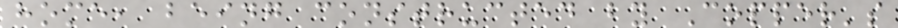home, being constructed by Copper's
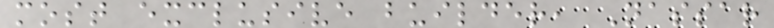most exclusive builder, Nassar
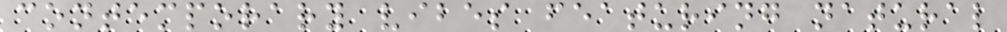contemporary vibes featuring natural
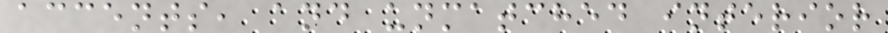accents, and unmatched interior
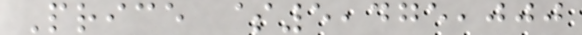Price $5,475,000
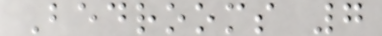Bedrooms 7
